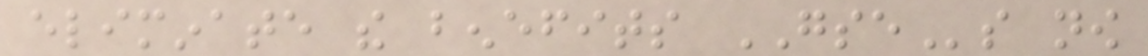eliminate the benefits GSEs now
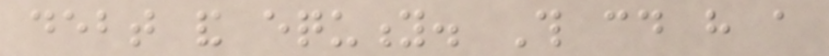debt and equity. This could have a
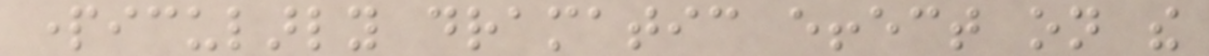particularly dramatic effect on the
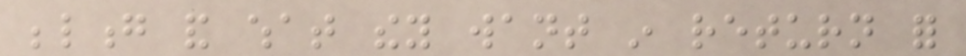belong and what they want in return for
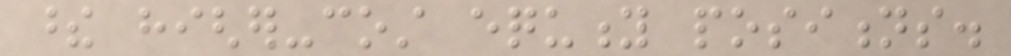these higher-cost equity positions.
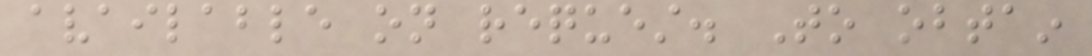available on request. To obtain
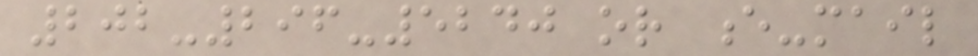202-296-5240 or e-mail
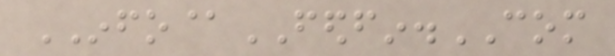INFO@FEDFIN.COM
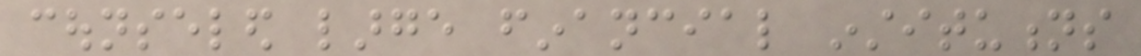counseled large financial institutions
